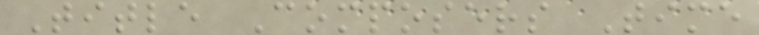Title Composers Time
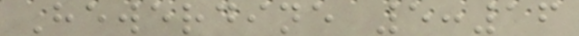Hewerdine 5:16
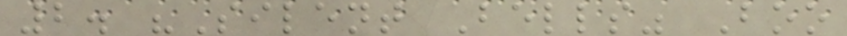2. "Silent Bells" Boo
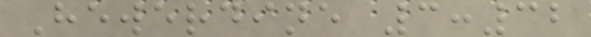Hewerdine 3:32
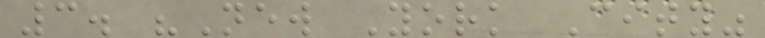3. "New York City"
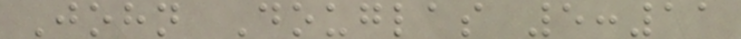John Douglas 5:11
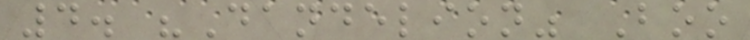4. "Dandelion" Boo
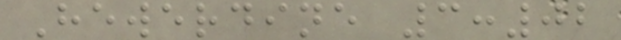Hewerdine 3:02
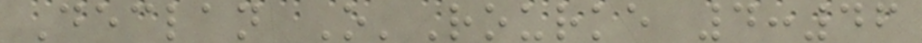Declan O'Rourke 4:46
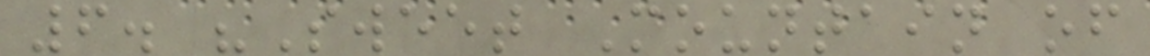6. "Sweet Mountain of
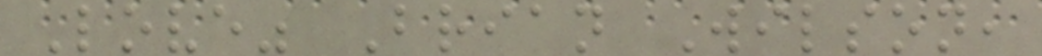Love" Brian Wilson,
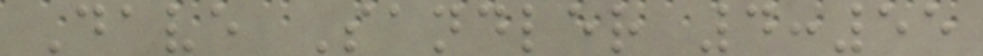Dave Sandler 4:55
